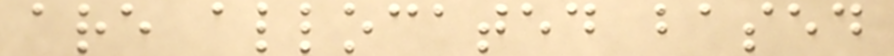are allocated based
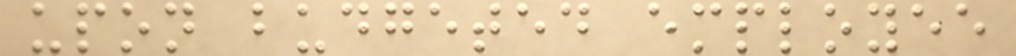upon budgeted employee
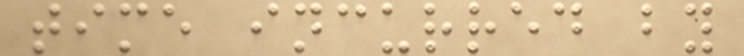time incurred by
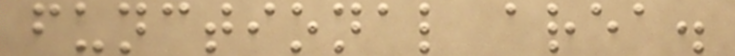functional area.
